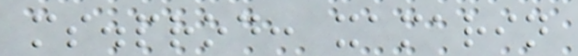ms.prod: xamarin
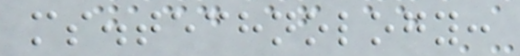ms.technology:
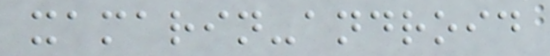xamarin-android
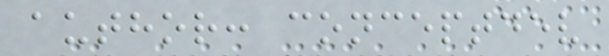author: conceptdev
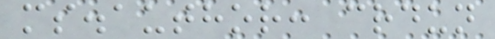ms.author: crdun
